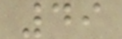49
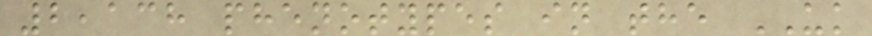2,138 phenotypes in the UK
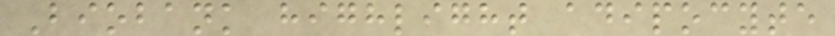Biobank highlight adipocyte
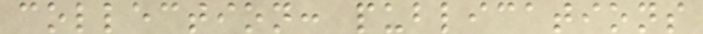collection: publications
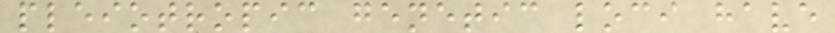pleiotropic genetic loci have
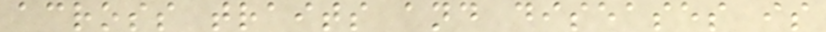across traits and diseases is
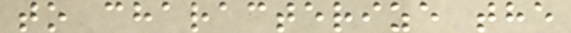to characterize the
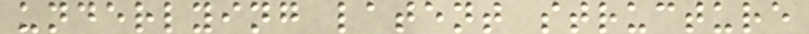underlying latent structure
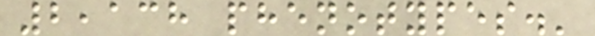2,138 phenotypes.'
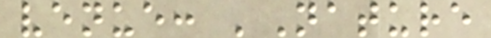venue: 'Nature
